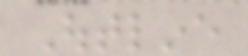Outline
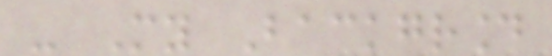- My Background
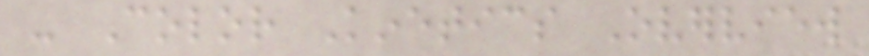- Color Kinetics Overview
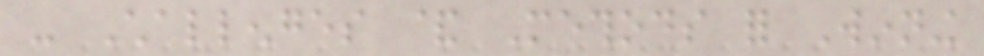- Challenges & Methods for Winning
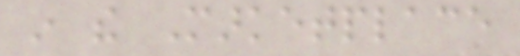in the Marketplace
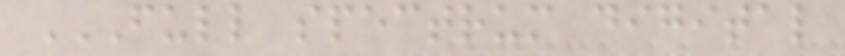FULL SPECTRUM DIGITAL
